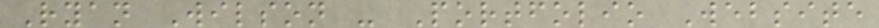Ryan Wilson - Portfolio Website
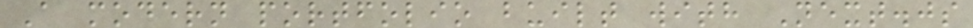A modern portfolio built with Next.js
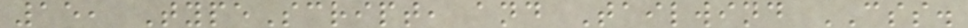15, TypeScript, and Tailwind CSS.
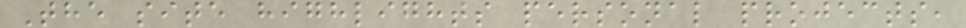The site highlights personal projects,
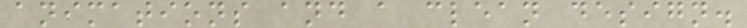animations and a clean design.
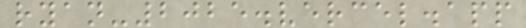ryan-2025.vercel.app
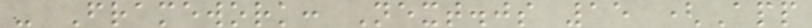- Framework: Next.js 15 (App
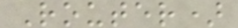Router)
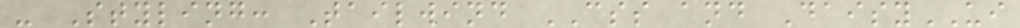- Styling: Tailwind CSS and DaisyUI
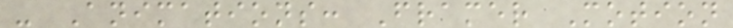- Animations: Framer Motion
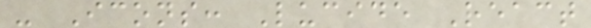- Icons: Lucide React
